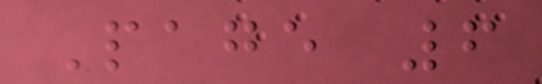Page 6
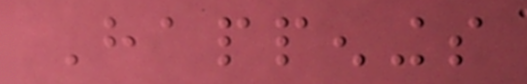Happenings
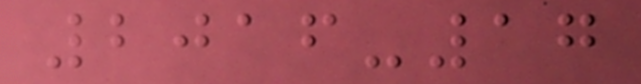2016-17
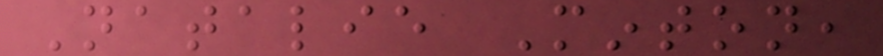Natalie Minton,
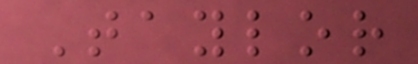Taylor
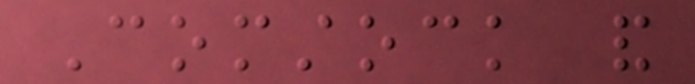Comstock and
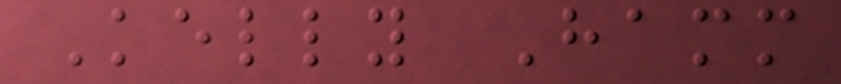Kelly Hamm
